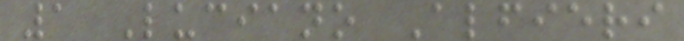1 Luciano Alfieri
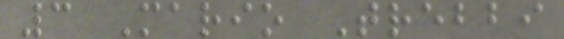3 Mario Trebbi
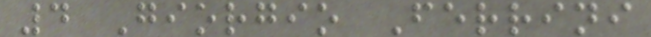4 Giorgio Ferrini
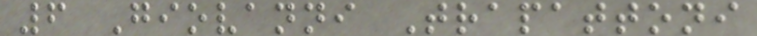6 Giovanni Trapattoni
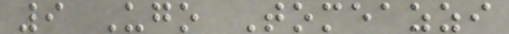9 Ugo Tomeazzi
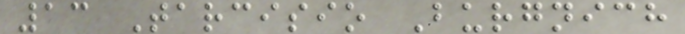13 Tarcisio Burgnich
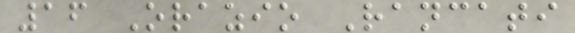16 Orazio Rancati
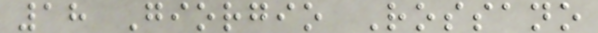18 Giorgio Rossano
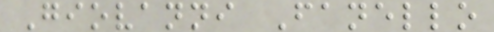Giovanni Fanello
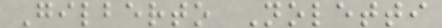Gilberto Noletti
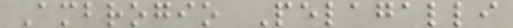Ambrogio Pelagalli
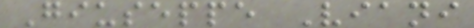Giuseppe Viani
